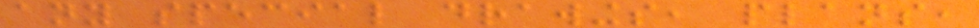any special drawings, plans,
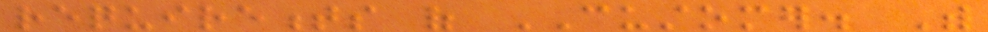requirements of CUSTOMER. With
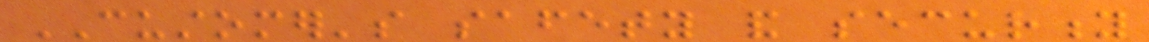CUSTOMER's safety and security
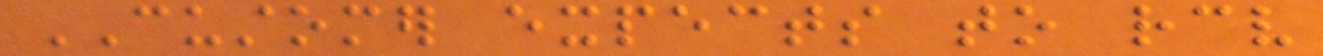CUSTOMER expects to receive
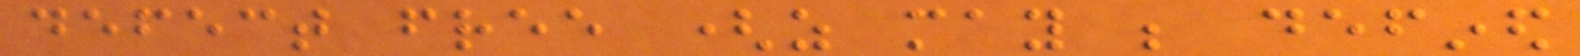defect free (as may be defined
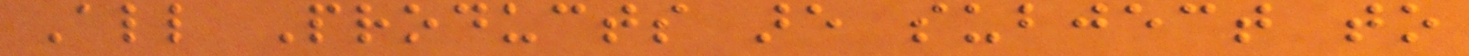All Products are subject to
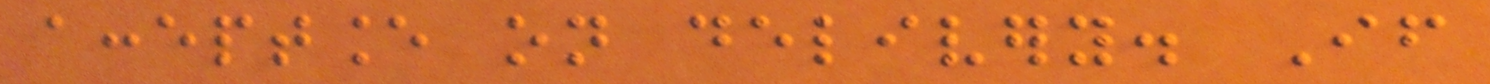acceptance on delivery. If
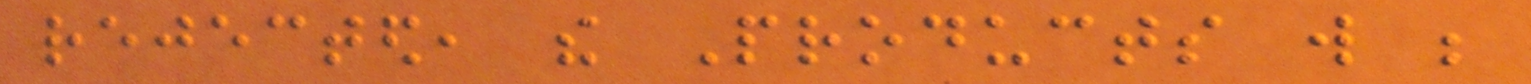rejected, the Products will be
